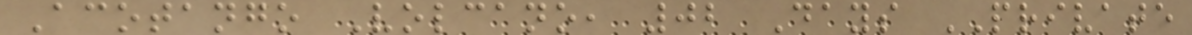Acotango Volcano, 02 Days PRIVATE
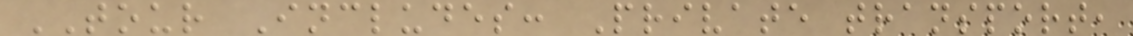TOUR Includes: Private transport,
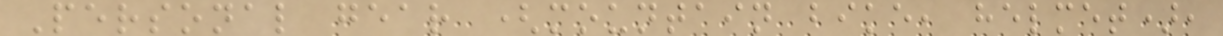Personal gear (mountain bike, helmet),
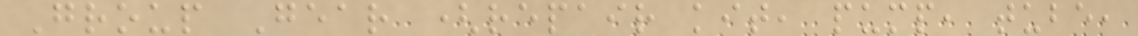Group Gear (repair kit, pump, tube,
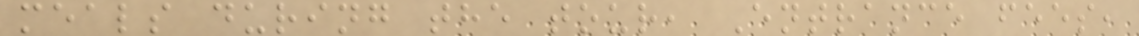meals during the tour, Entrance fees,
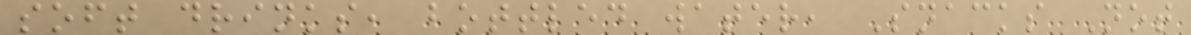soft drinks, bottled water, Snacks Not
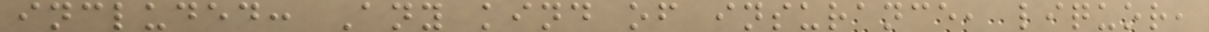included: Any kind of insurance, liquor,
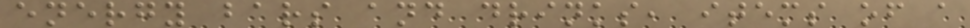energy bars and drinks, items of a
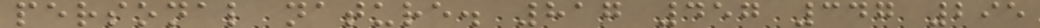personal nature. 817 457 347 295
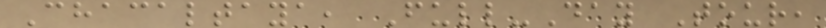Chacaltaya, Full-Day Tour,
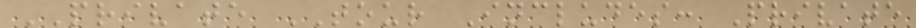PRIVATE TOUR Includes: Private
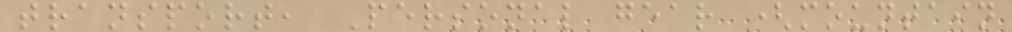transport, Personal gear (mountain
